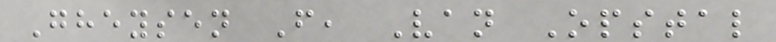Gheysen F, Van Opstal
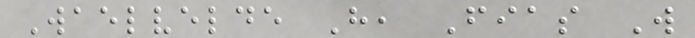Waelvelde H, Fias W
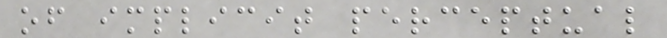of implicit perceptual
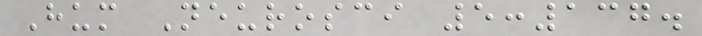Hum Neurosci 5:137.
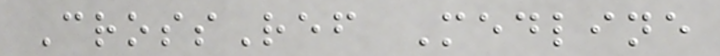CrossRef Medline
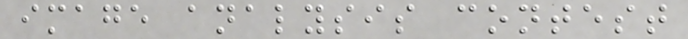image analysis contest
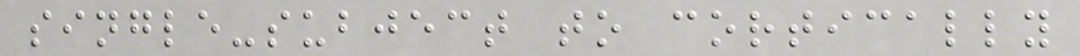single-subject to cortically
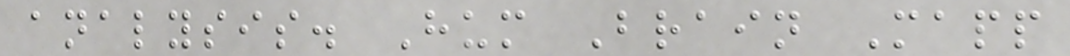analysis. Hum Brain Mapp
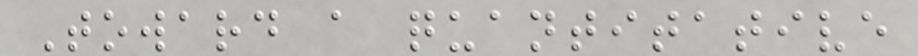Toward a quantitative
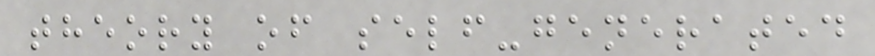theory of self-generated
